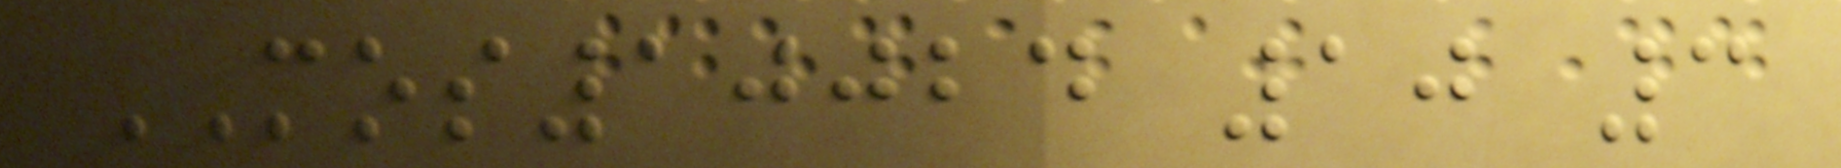MOS10024 10 3
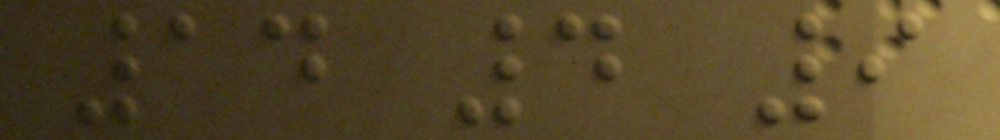14 4 9
